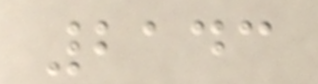2143
